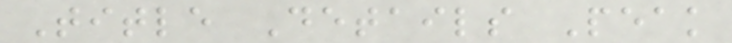Title Details Peak
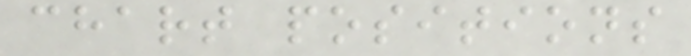chart positions
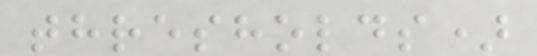thresholds)
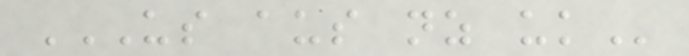US AUS NZ UK
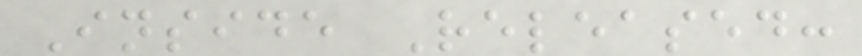Inside Released:
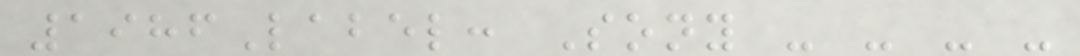1986Label: Sony - - - -
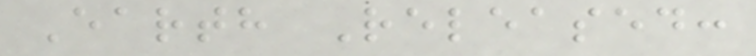Earth Released:
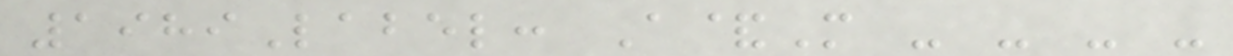1989Label: A&M - - - -
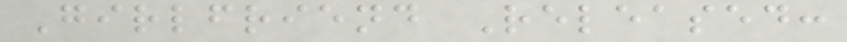Girlfriend Released:
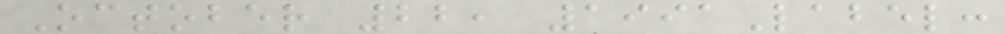October 22, 1991Label:
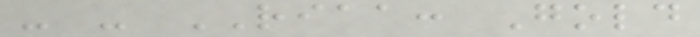- - RIAA: Gold
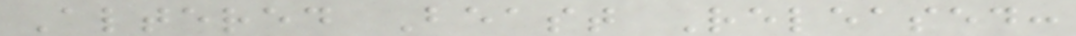Altered Beast Released:
